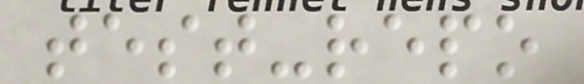test-repo
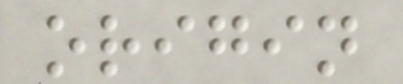origin
